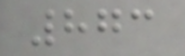873
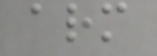arm
